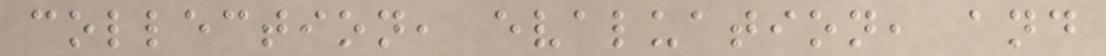collection, evaluation, and
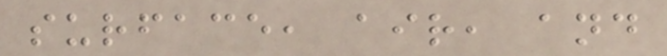surface, air, and
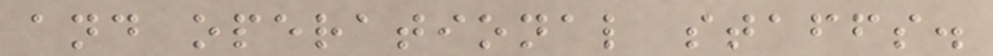and operational staffs.
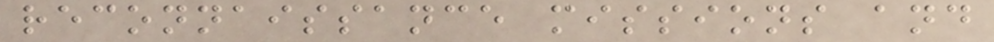reconnaissance missions and
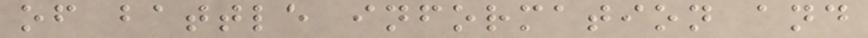of battle information and
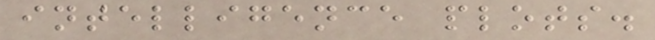intelligence plots.
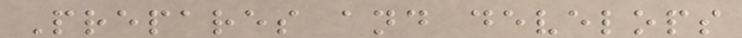Prepares and develops
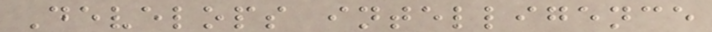Develops intelligence
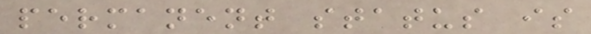permanent status is
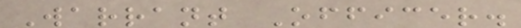Warrant Officer.
